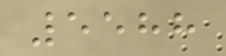5588
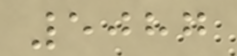5087
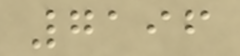7196
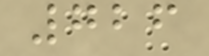726
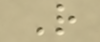R
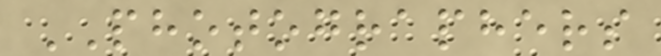PHOTOGRAPHERS
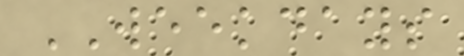WEEKDAYS
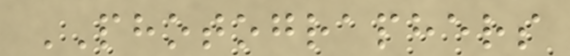PHOTOGRAPHERS
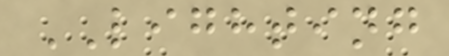LIGHTING
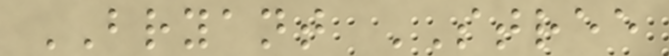BRYANT STREE
